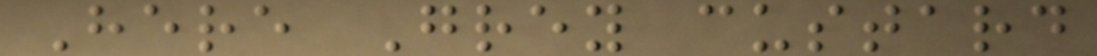Here Grey custard
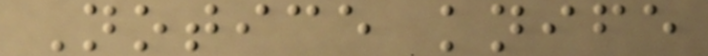Notice knife
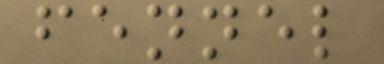fennel
